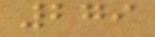279
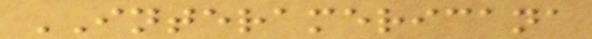INTERAMERICANA
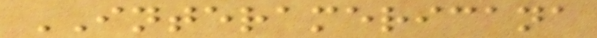INTERAMERICANA
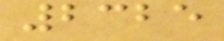2325
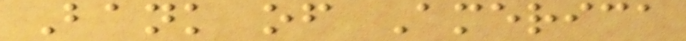Bank of America
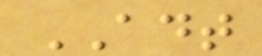ADT
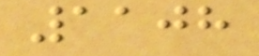1108
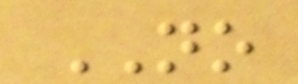NO
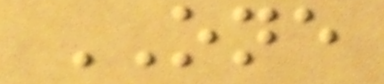ONE
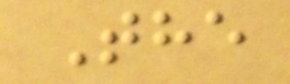The
